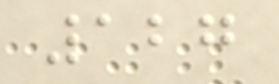127
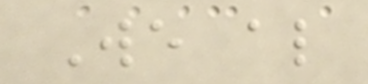We also
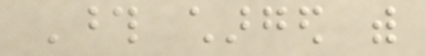Those charged with
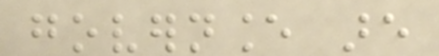governance are
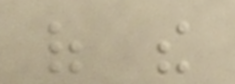of the
